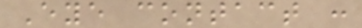Eye contact :
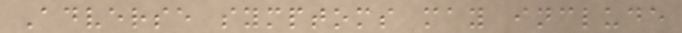Adverse symptoms may include
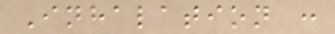Inhalation :
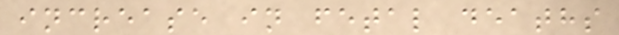increase in fetal deaths
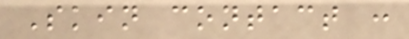Skin contact :
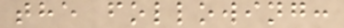the following:
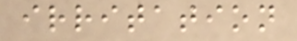irritation
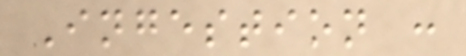Ingestion :
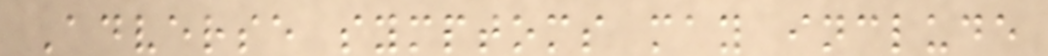Adverse symptoms may include
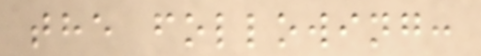the following:
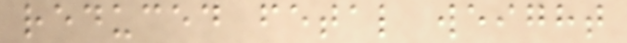reduced fetal weight
